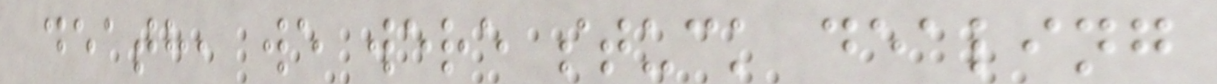death, we were stuck dealing
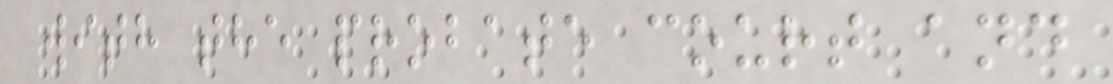with the probate court and
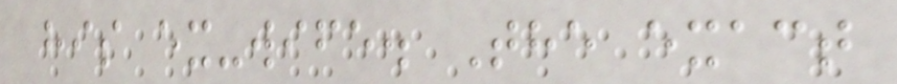his ex-wife. The exact
